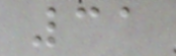31
